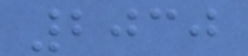2030
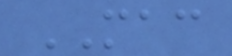MAC
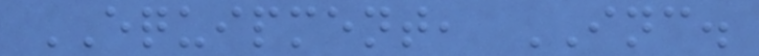EQUIPMENT, INC.
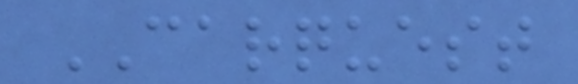CARQUEST
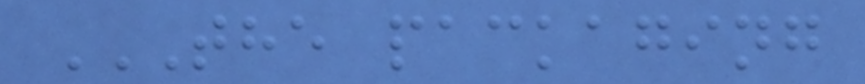THE PACKAGING
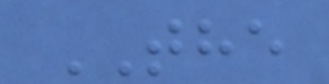THE
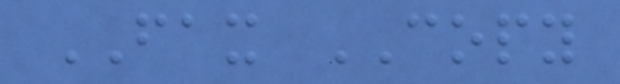FAX COPY
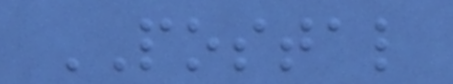POSTAL
